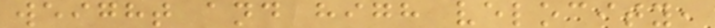weight and high velocity,
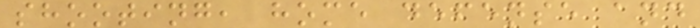shooting, home defense and
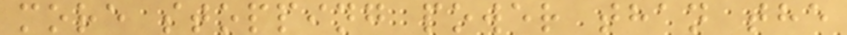more stopping power than the
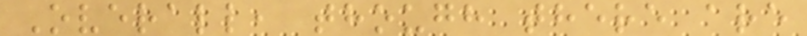Overall, though there are
